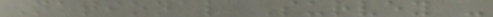National Survey -
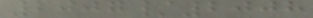2007/2008
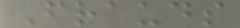Frauds
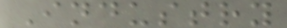Industry
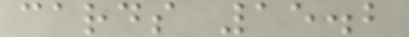cards 15.2
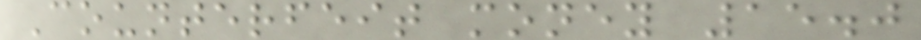Counterfeit money 15.0
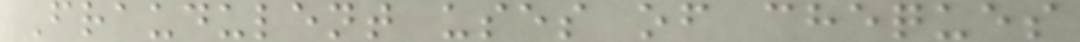Fraudulent uses of cheques
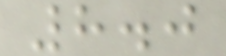8.0
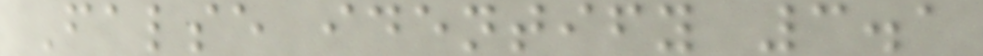False identify 3.1
